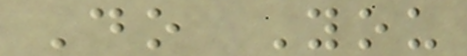Do You
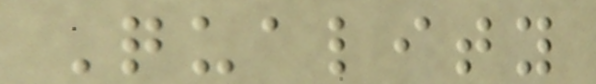Quality
